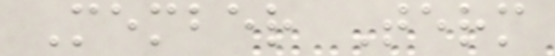Member Term
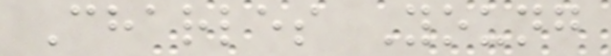Charles Young
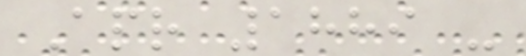Apr 1889 -
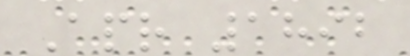Apr 1892
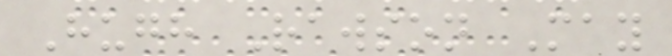Hugh Rawson May
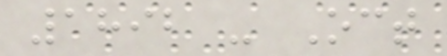1892 - Oct
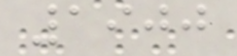1900
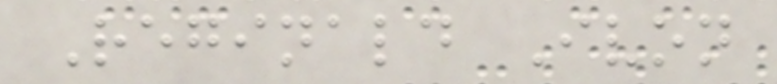Reginald Ivon
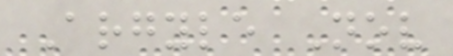Argyle Nov
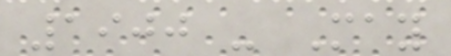1900 - May
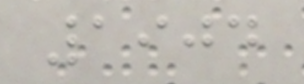1904
